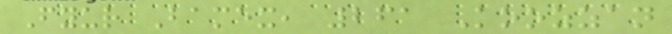Fyur Bamex, 261 Koozzan
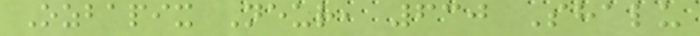Ozbapix Neur, 630 Shalu
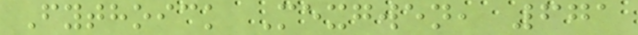Fythoick Mexgwen, 671
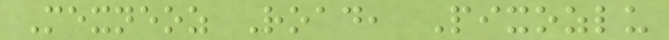Mexneoz Road, Pixozlu
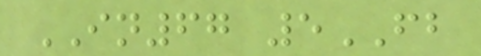IN67 5FB
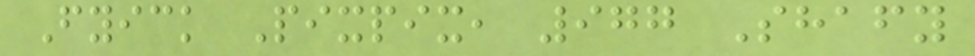Fyick Pixpix, 977 Shafy
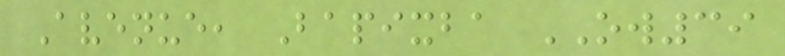Avenue, Bapixba OW39
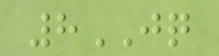8JQ
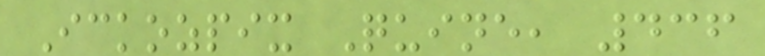Ickozpix Quine, 436
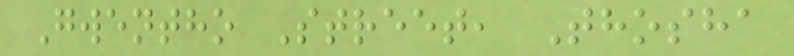Gwentho Street, Thosha
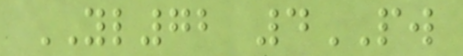YL72 4PW
